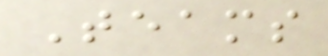Teams
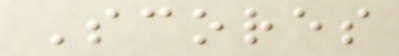Scores
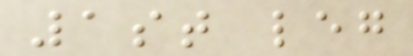1st leg
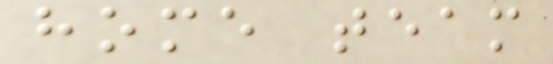home team
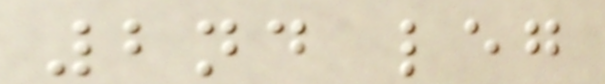2nd leg
